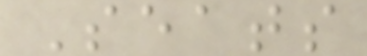Seats
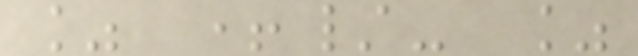% +/- %
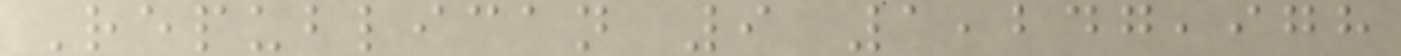Republican 9 1,247,978
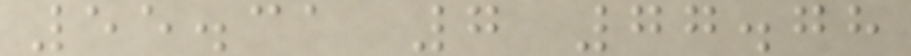55.31 7 77.78
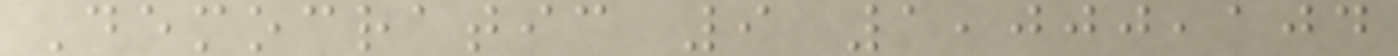Democratic 9 1,000,104
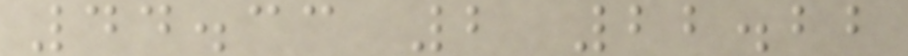44.33 2 22.22
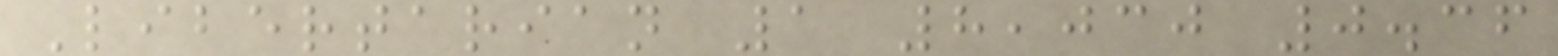Libertarian 1 8,030 0.36
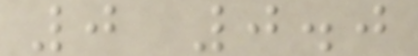0 0.0
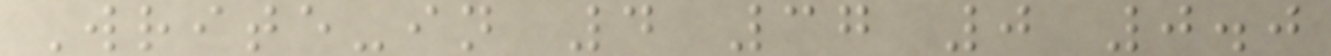Write-in 4 37 0 0.0
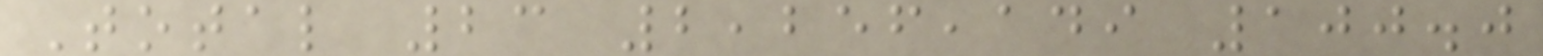Total 23 2,256,149 100.0
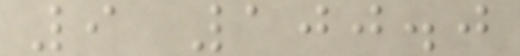9 100.0
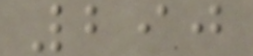290
